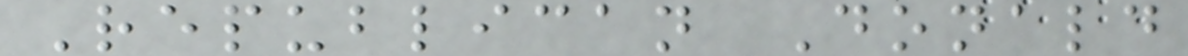Republican Donald
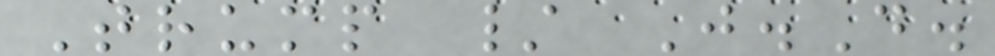Trump / J.D.
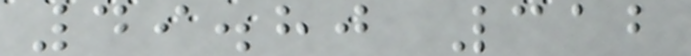49.80 312
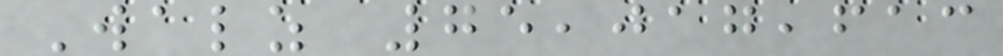Walz 75,017,613
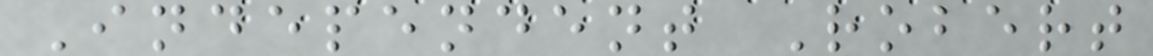Independent Robert
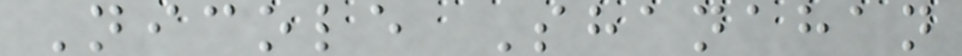Nicole Shanahan
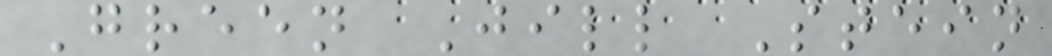Green Jill Stein
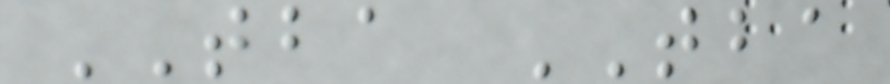TBA TBA
